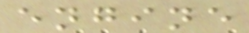engine
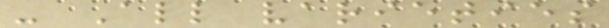- All varieties
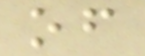of
